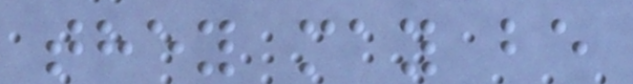they may be
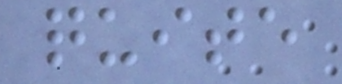quite
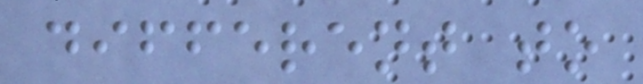different to
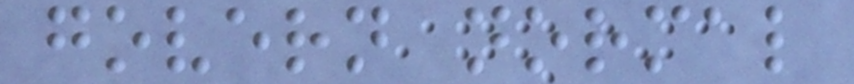govern normal
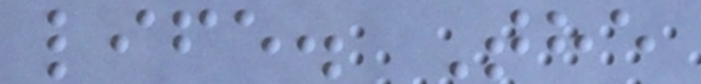life. The
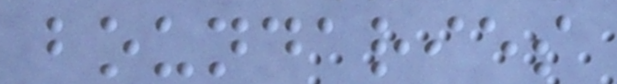boundaries
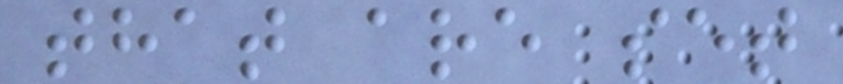that are set
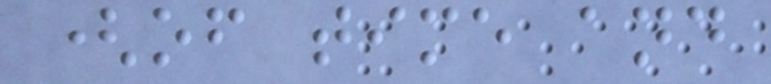(of time and
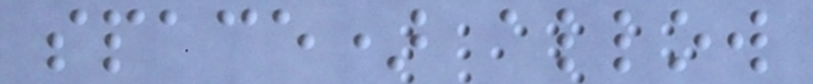space) allow
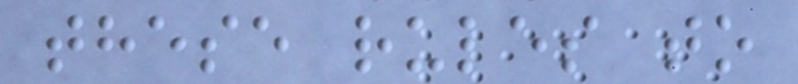these rules to
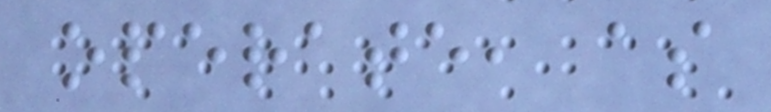operate, as
